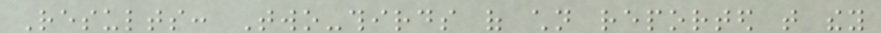Results: Two-thirds of children reported that they
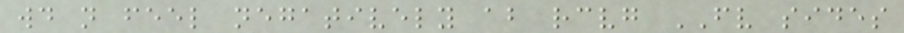would not feel negatively about receiving FV sides
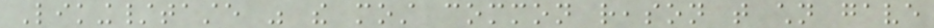Liking/taste was the most common reason that children gave
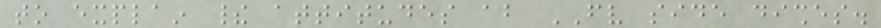to explain their attitudes about FV side dishes.
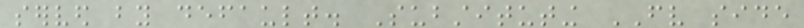served by default. Substituting FV side
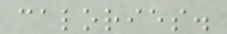calories.
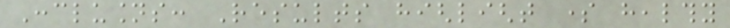Conclusions: Results highlight some healthy
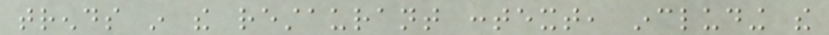trends in the restaurant context, including the
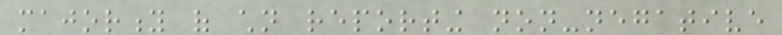majority of children reporting non-negative
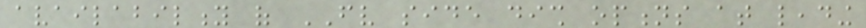availability of FV side dish options at leading
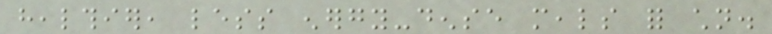healthier, less energy-dense meals for children.
